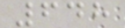648
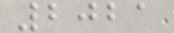2021
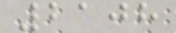2108
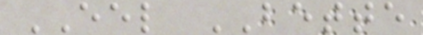EEL BETTE
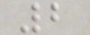2
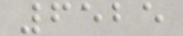6525
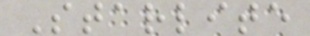Starlite
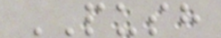PUSH
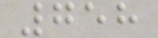758
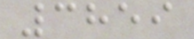3859
